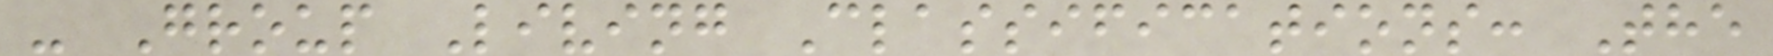- Group Living Classifications: The
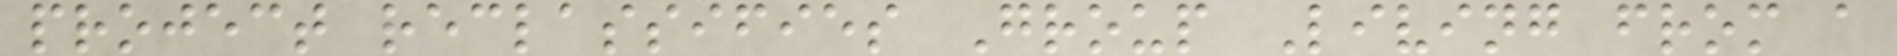project reclassifies Group Living from a
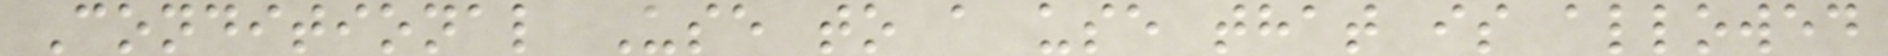Conditional Use to a use that is allowed
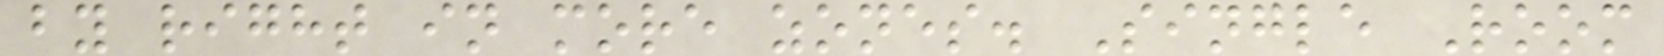by right in more zones. Single Room
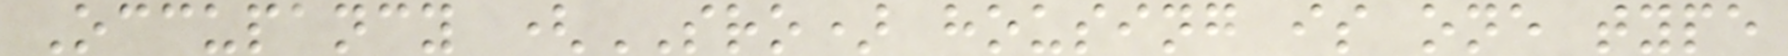Occupancy (SRO) housing is one type
